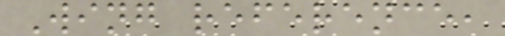Wing reference,
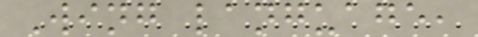Wing language,
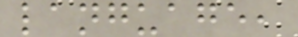language,
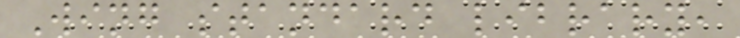Wing standard library,
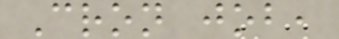Cron job,
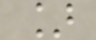]
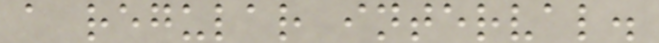a regular interval.
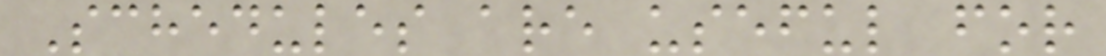Schedules are useful for
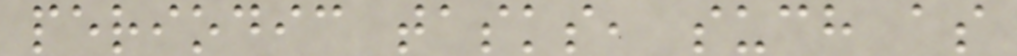periodic tasks, such as
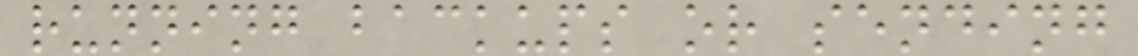running backups or sending
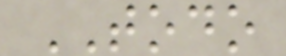TODO
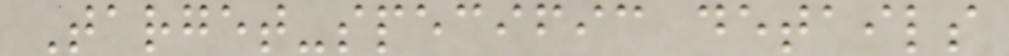Target-specific details
